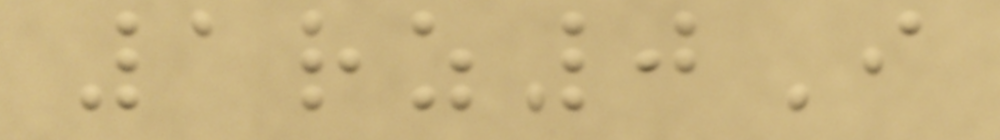1rz0I
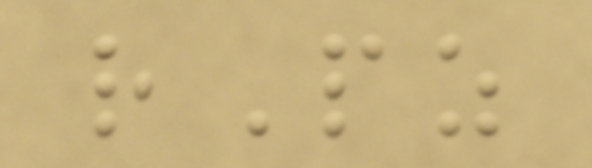rPz
